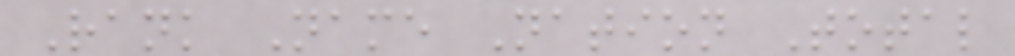Rank Name Nation Total
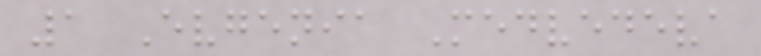1 Evgenia Medvedeva
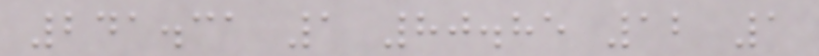241.31 1 80.85 12 1
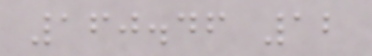160.46 12
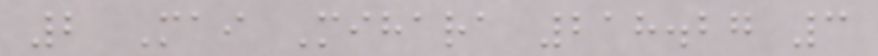2 Mai Mihara 218.27 3
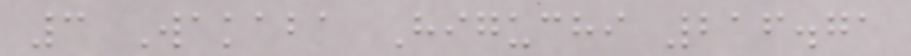3 Wakaba Higuchi 216.71
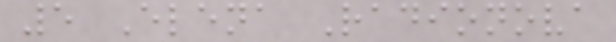5 Elena Radionova
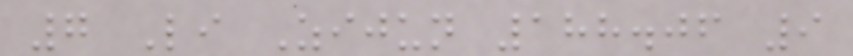7 Li Zijun 188.06 9
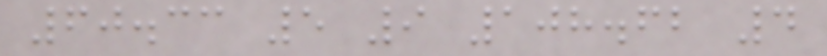60.33 5 9 108.62 4
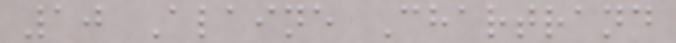10 Alaine Chartrand
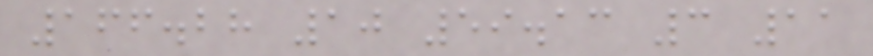166.28 10 59.13 3 11
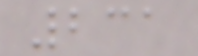231
